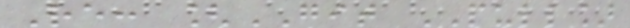Re: [GIT PULL]
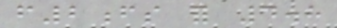f2fs for 4.8
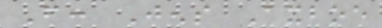From: Jens Axboe
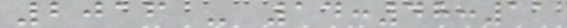2016 - 14:48:11
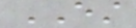EST
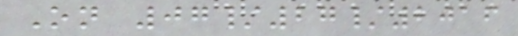On 07/27/2016
